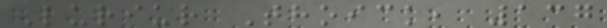Luriur Thoick, 137
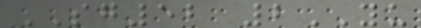SG52 2YU
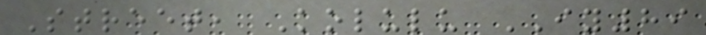Street, Kolulu IY89
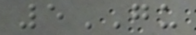5GU
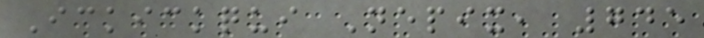Ickickqui Nepix, 745
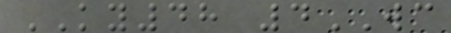KY48 4WC
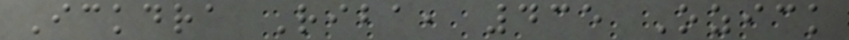Ickdra Riba, 435 Ozick
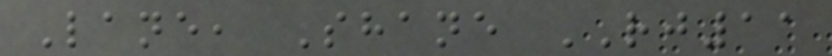Lane, Shane RJ11
